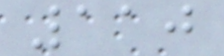110
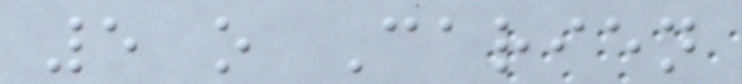5 o Carien
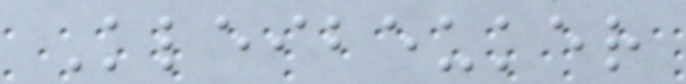Kleibeuker
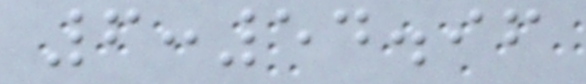6:54.96
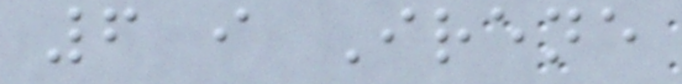6 i Irene
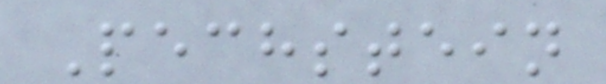Pechstein
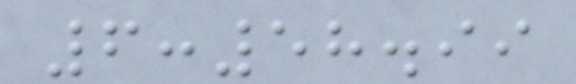6:58.99
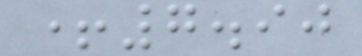+7.90
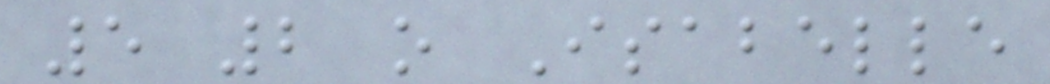5 2 o Isabelle
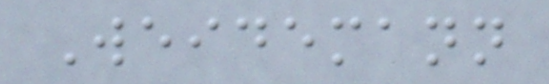Weidemann
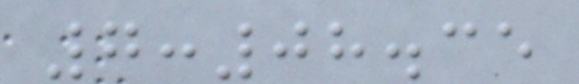7:08.35
